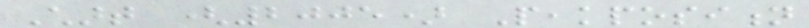Chart (2005) Peakposition
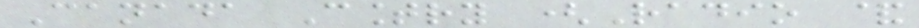Canada Country (Radio &
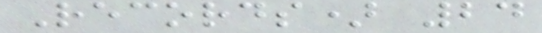Records) 24
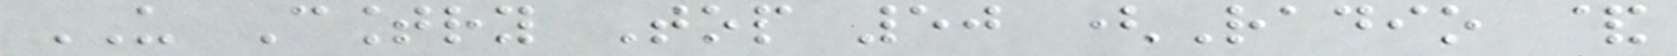US Country Top 50 (Radio &
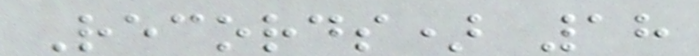Records) 18
